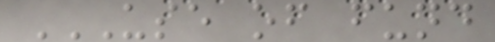USE OF FUND
